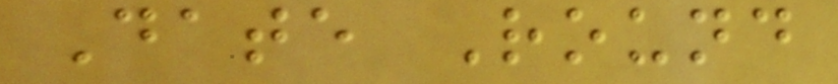Date Round
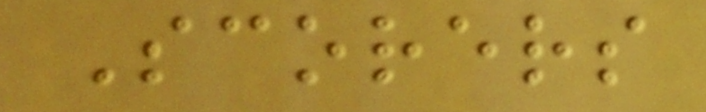Scorers
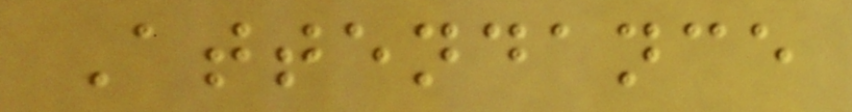Attendance
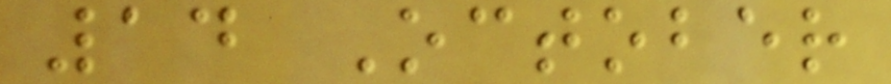14 October
